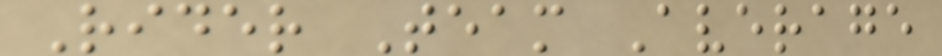Rider Team Average
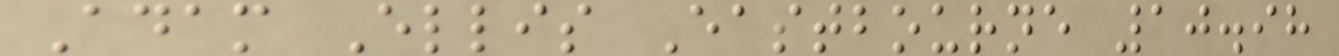Adam Ellis Eastbourne 10.98
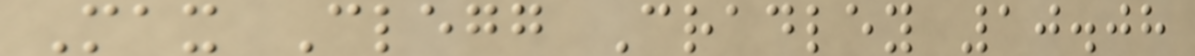Max Clegg Cradley 10.08
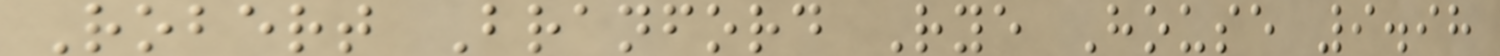Robert Branford Rye House 9.98
